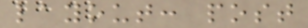layout: post
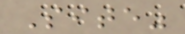Site"
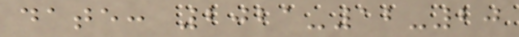date: 2021-12-20
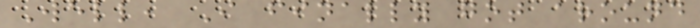Well, I finally got around
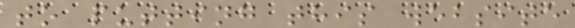to putting this website
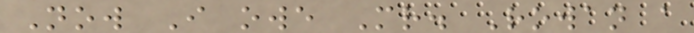Now I owe Mr. Rowan a
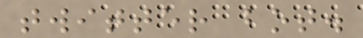twitter bot.
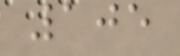105
